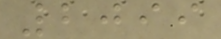2099
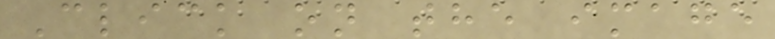Click on the image
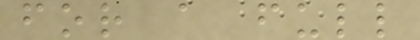for a full
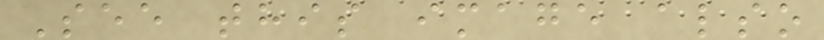See this image also
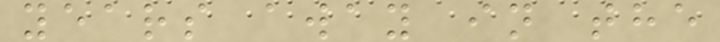years away in the
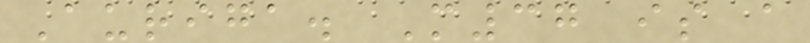Auriga. M37 is a
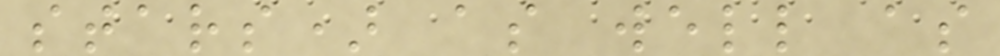stars) as well as
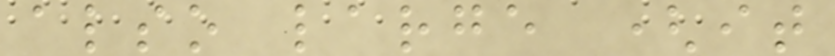also large (it
